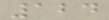124
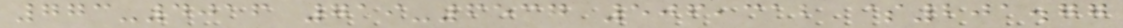773-4016 719-6537 506,312 $201.77
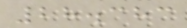28.383
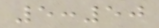5:50
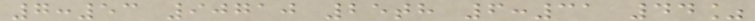7:53 90710 25th 6:31 44%
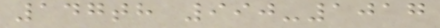147th 990-1017
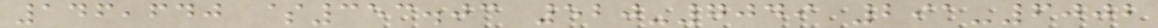146,640 $353.03 520-7049 291-6002
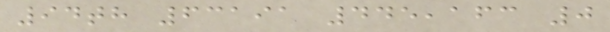94th 63191 445,163 0
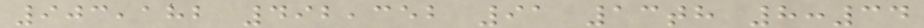903,182 492,352 91 13th 8:34
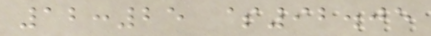12:25 $92.05
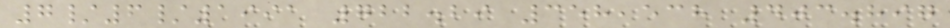7/6/1991 722.29 358,538 403.897
